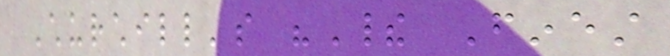Churchill's "Their Finest
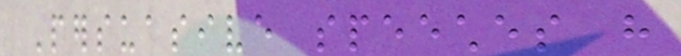Persuasive speeches have
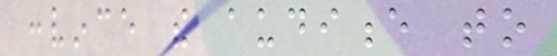convince the audience to
